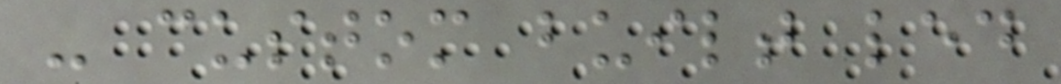- custom built led
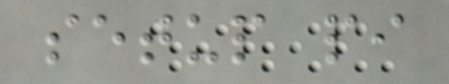setup pi
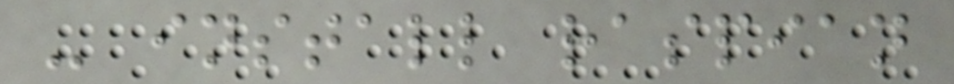- install raspian
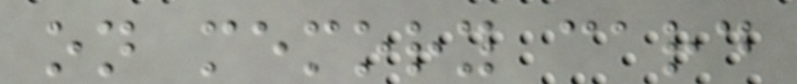on memory card
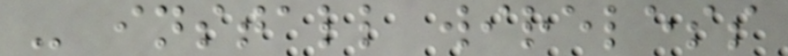- install wireless
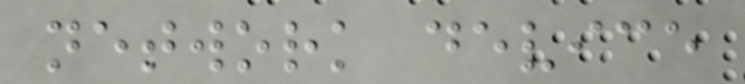network device
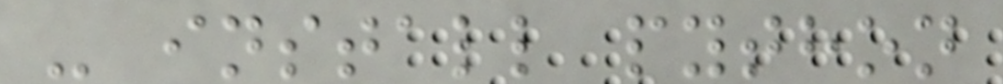- install python
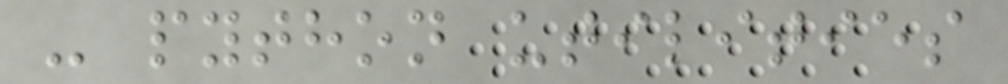- python utilities
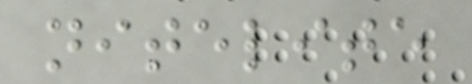nitelite
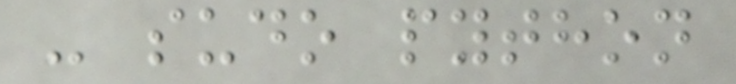- sudo python
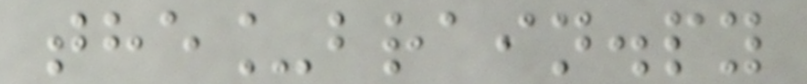the_brain.py
